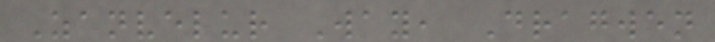Zanvelur Way, Dragwen
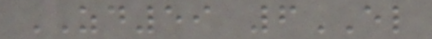ZD59 6EL
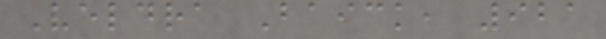Veldra Baick, 921
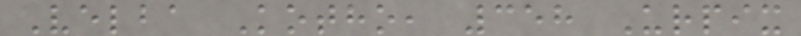Velba Kotho, 358 Urpix
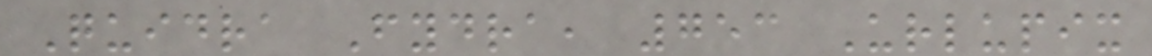Quidra Fydra, 753 Urlupix
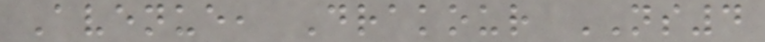Avenue, Drakour NS4
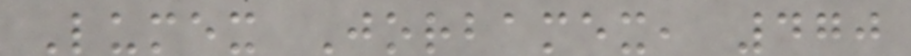Lumex Jorbamex, 470
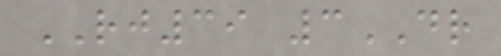RJ39 3DR
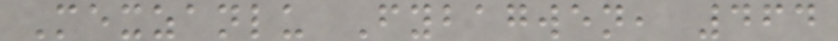Mexzanlu Fybagwen, 464
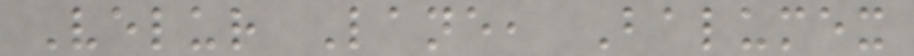Velur Lane, Balumex
